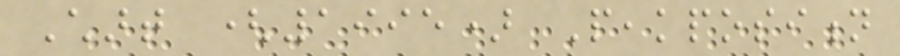Chart (1995) Peakposition
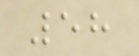58
